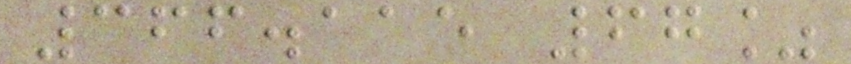366.115 67%
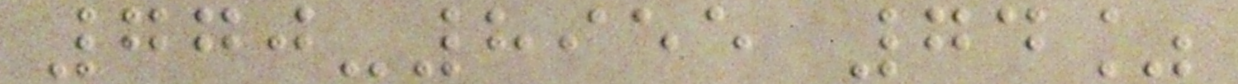770-8955 74%
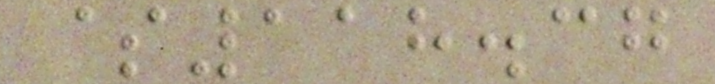$118.37
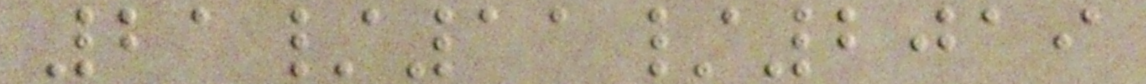21/11/2019
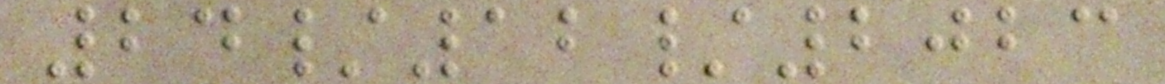24/12/2023
